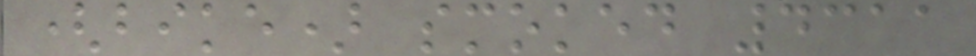(bike) smoked 4311
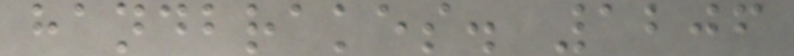handbrakes. 1206
